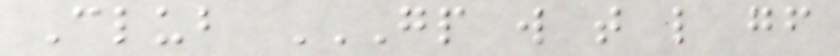Club GP W T L GF
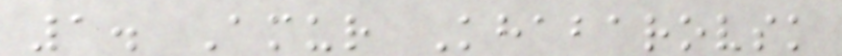1. Amur Khabarovsk
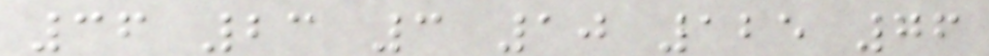36 23 3 10 125 76
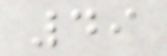49
